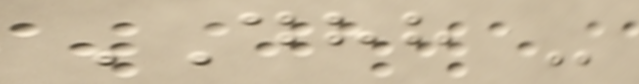DHH -
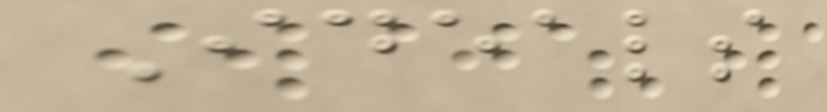Ideals
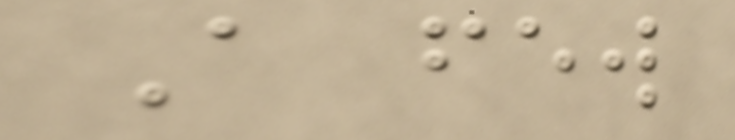A few
